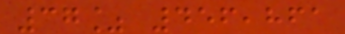37% 456,861
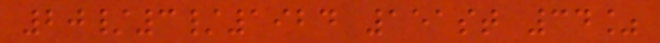20/3/1924 151st 34%
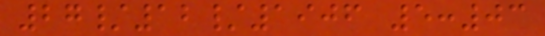27/12/1906 5:03
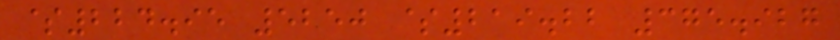$224.95 5250 $219.22 375.927
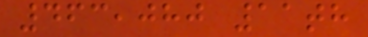463,080 11th
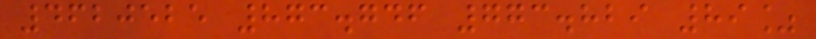4620525 873.746 773.829 89%
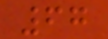67
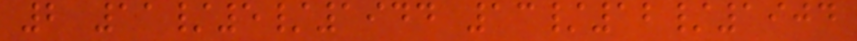2 11/5/1944 13/12/1904
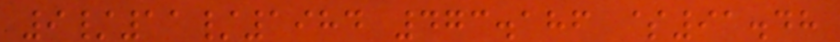9/11/1984 473.186 $91.48
